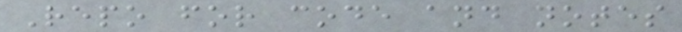Repo for code and notes
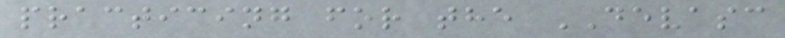practicing for the DEVASC
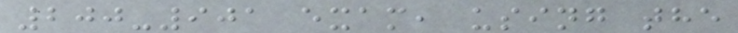200-901 exam, using the
